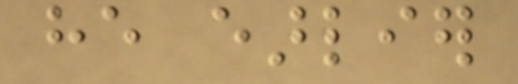he earlier
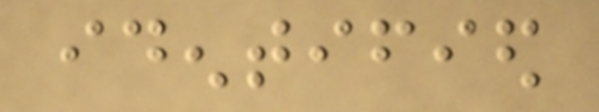identified
